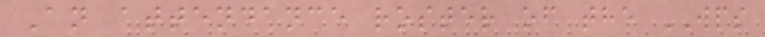An attendance roster of the WPS
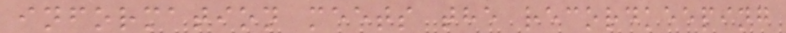information meets the recordkeeping
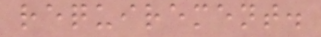requirement.
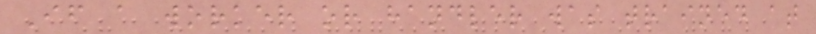If a worker or handler was trained at
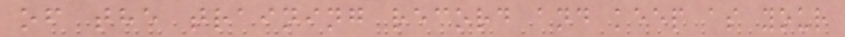of the training record and keep as your
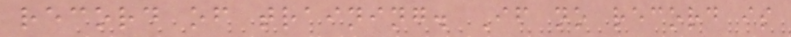record of training. If no record is
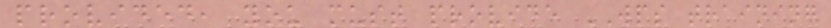provided, you must provide WPS training
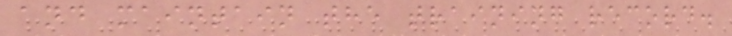and maintain the training record.
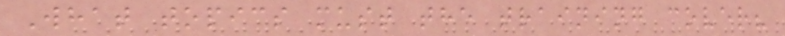What topics must the training cover?
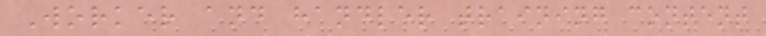Worker and handler training content
